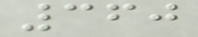360
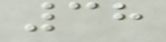38
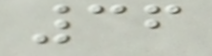36
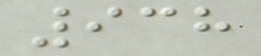938
